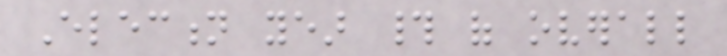Election year # of overall
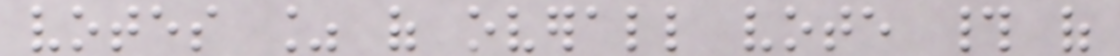votes % of overall vote # of
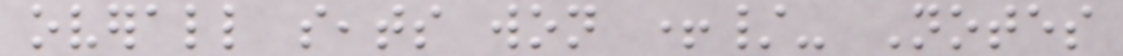overall seats won +/- Notes
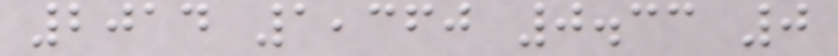2014 1,360 0.33 0
